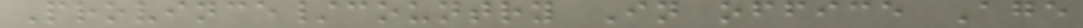Province/country In office Age
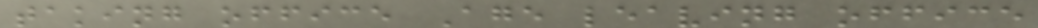taking office Age leaving office
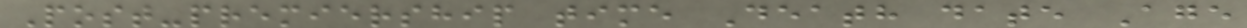Post-premiership time Death date Age
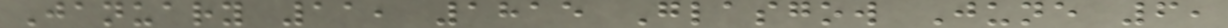January 11, 1815 Glasgow June 6,
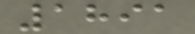1891
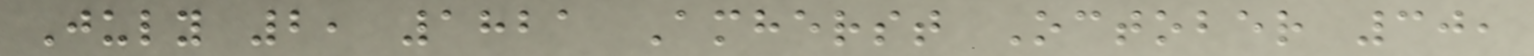July 2, 1821 Amherst October 30,
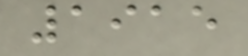1915
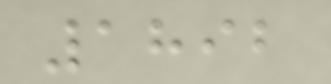1892
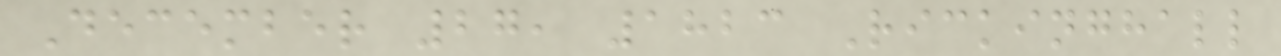December 27, 1823 Rickinghall
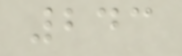243
